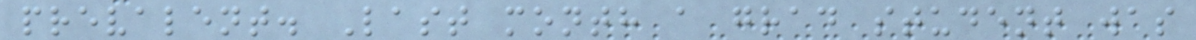prevalent. Last month a grad student was
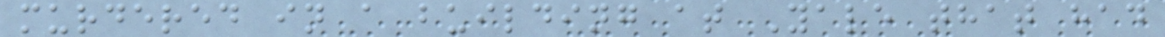murdered in a building at Yale that had
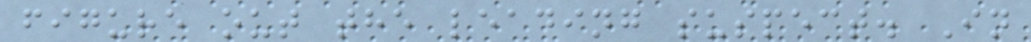figure out the leading suspect. In
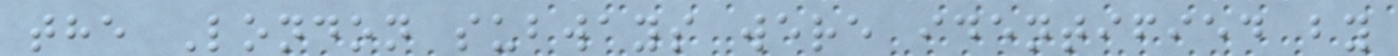the London subways were identified by
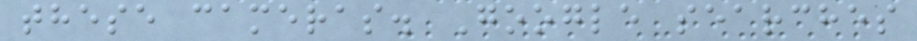these cameras. Google searches
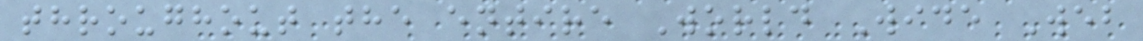throughout the entire World Wide Web
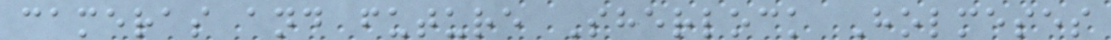cameras and future Sherlock Holmeses
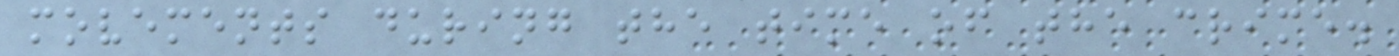movements during the time of the crime.
